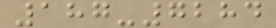187-7284
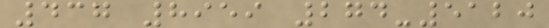437 8959 274-5120
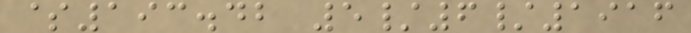$193.42 5/6/1916
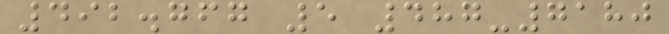492.767 5 487-7180
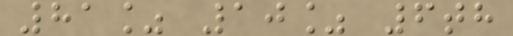81% 10% 6th
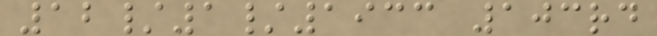12/1/1933 103rd
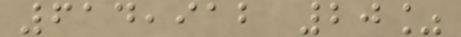614,912 20%
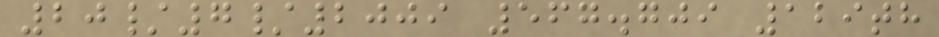20/7/2009 567.709 129th
